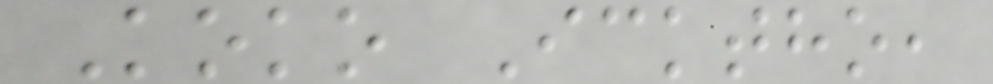Koko Icktho,
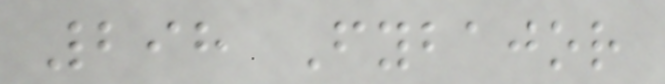298 Fybajor
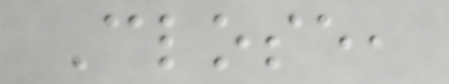Close,
